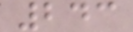243
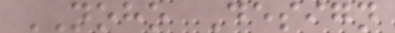NOHO Design
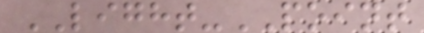LIGHT-POINT
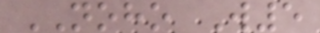NOHO W5
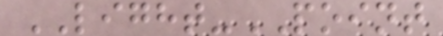LIGHT-POINT
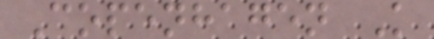Copenhagen K
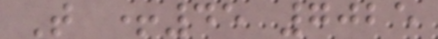T +45 7025
